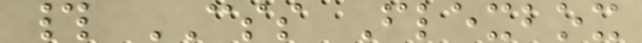# CSS Flexbox
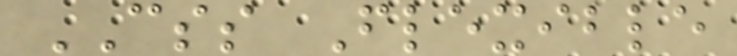CSS Flexible
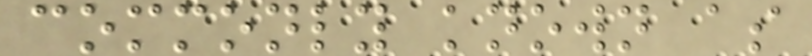commonly known as
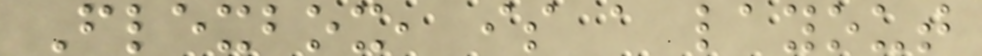Flexbox, is a layout
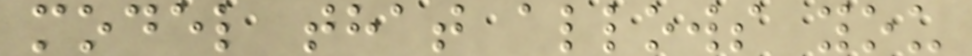model that allows you
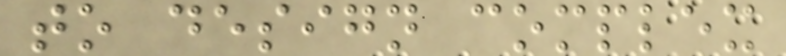to design complex
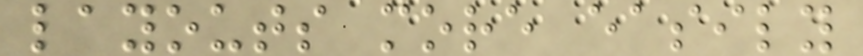layouts more easily
